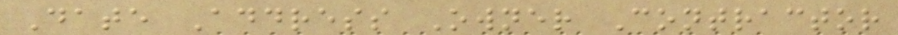Date Address Owner Contractor
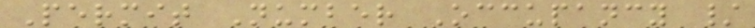Permit Number Occupancy /
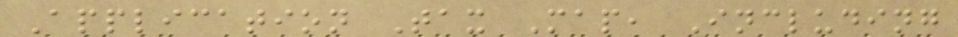Application Tax Map, Including
